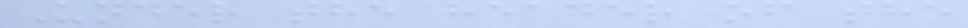Under the header of the
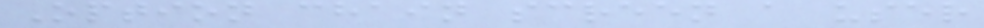Option chain screen a user
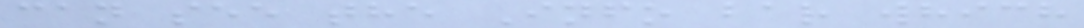can see the Info bar which
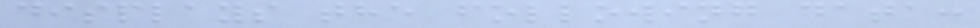displays the following data:
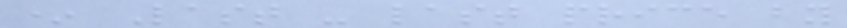* Last - last price by
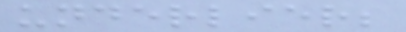underlier;
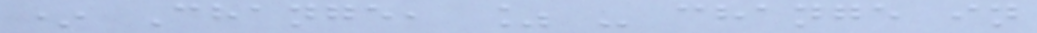* Change, % - change in
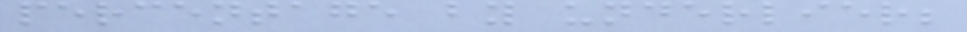percentage by underlier;
